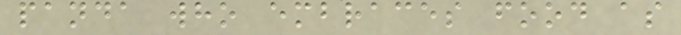panda who embraces food as
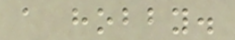a hobby.
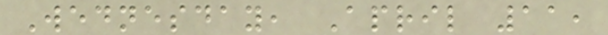Wednesday, April 11,
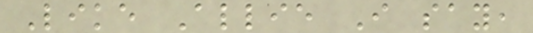Like Allie I say,
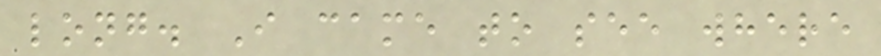long. I came to see where
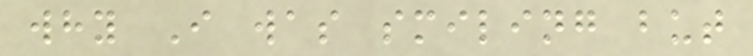why I was smiling but
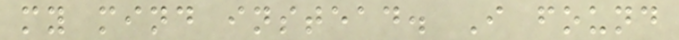my mind instead. I found
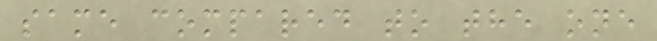same compared to the one
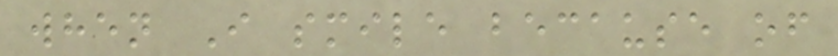when I smile because of
